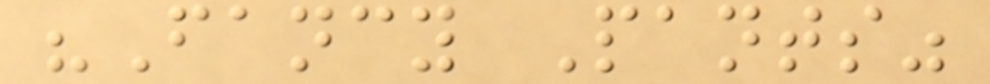"Fancy Pants"
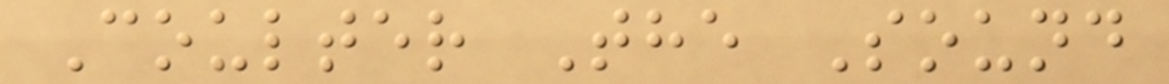Coulter The Sound
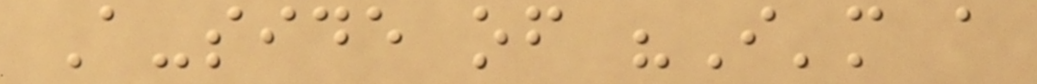A-side of "I'm a
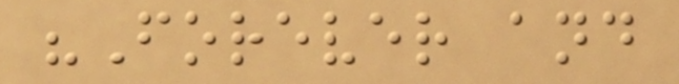"Forever and
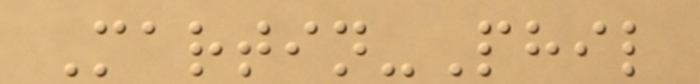Martin-Phil
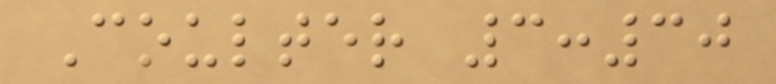Coulter 3:30
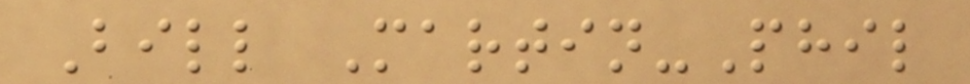Bill Martin-Phil
